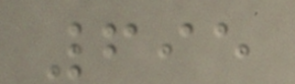695
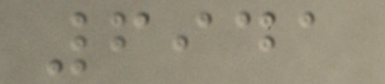6941
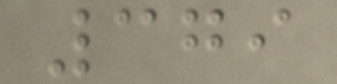379
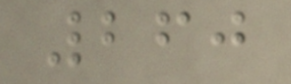260
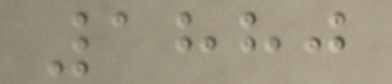1880
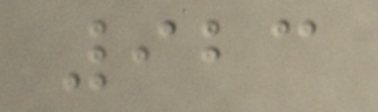923
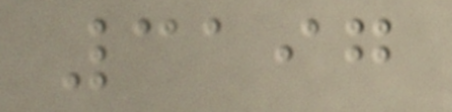3197
